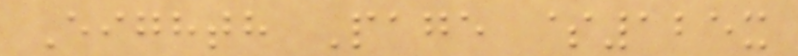Eighth Page $125x
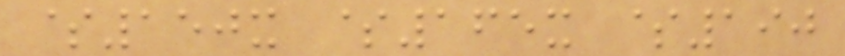$150x $165x $190
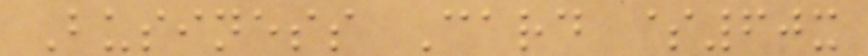Business Card $60x
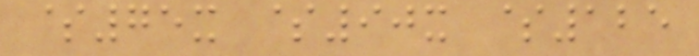$75x $90x $125
